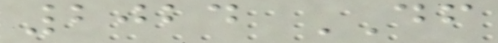2024 DF
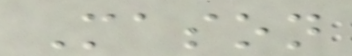Mason
